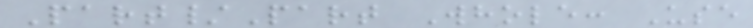Part/Part Whole: Use
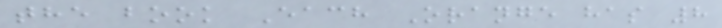the book Each Orange has 8
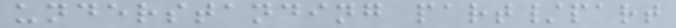understanding part/part
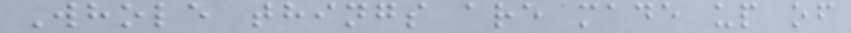Whole things are made up of
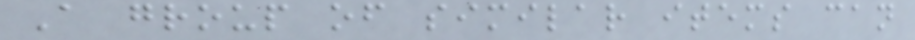A group of similar items can
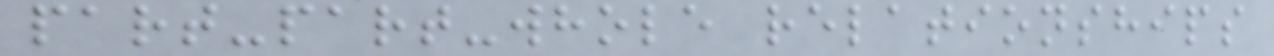part-part-whole relationships
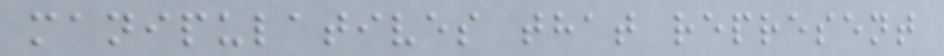manipulatives that represent
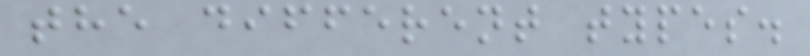the different types.
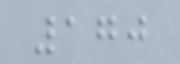170
